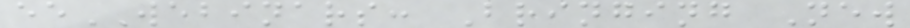eeWEBINARS: Bringing New
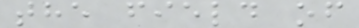the field of
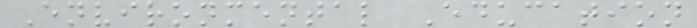Environmental Education
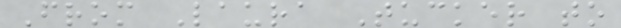From Laura Tucker to
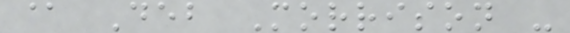@ Deb Morrison -
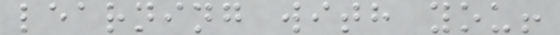learning with you!
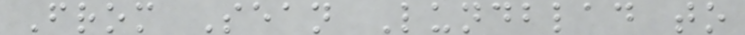From Sean Lundblad to
